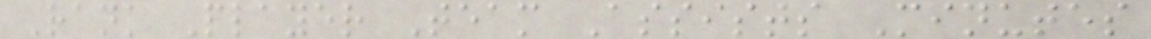Rank Player Team Assists Minutes
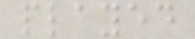played
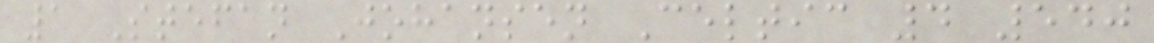1 Stefan Johansen Celtic 4 540
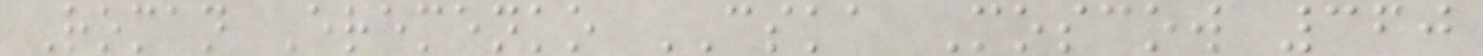Roman Eremenko CSKA Moscow 360
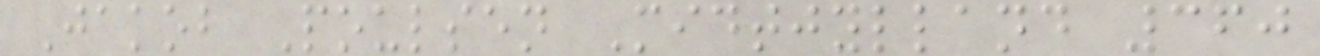Jakob Poulsen Midtjylland 360
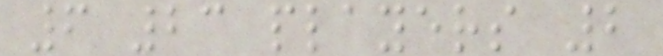6 23 players 2
